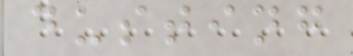dusting
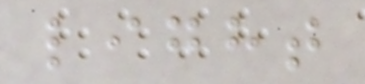light
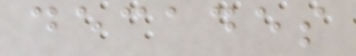decades
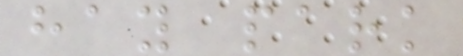hay park
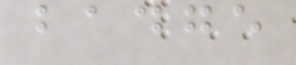badge
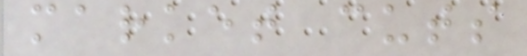market cuts
